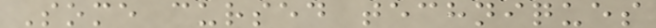Some cursed techniques
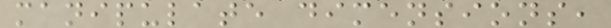manipulate dimensions,
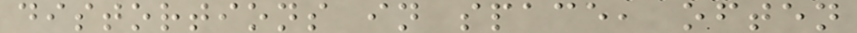distortions in space, often
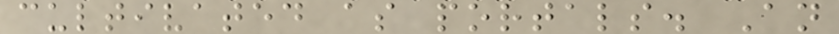cultivated as portals. An
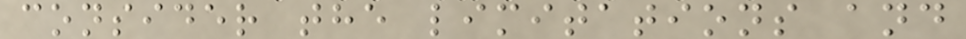consider the limitations and
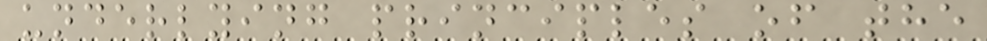underlying principles of the
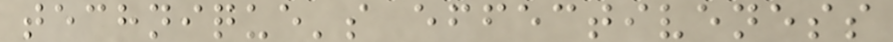technique's effectiveness
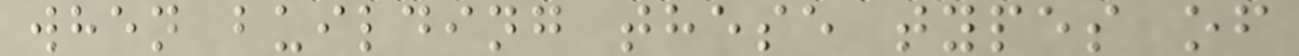when building these types of
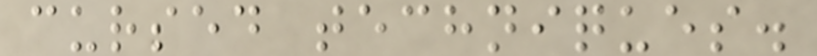cursed techniques.
